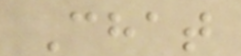Chat
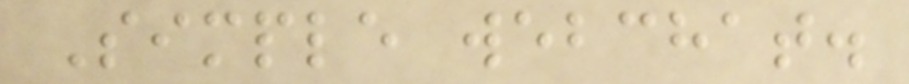Simple webchat.
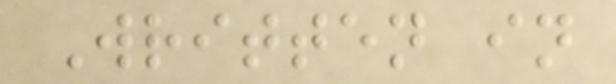Written in
